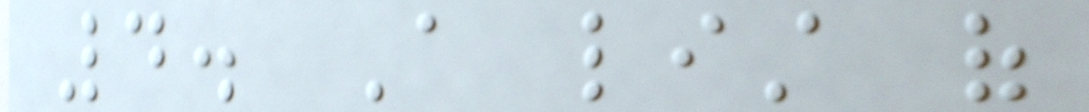4. A list of
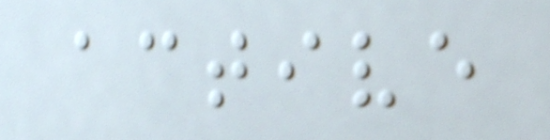active
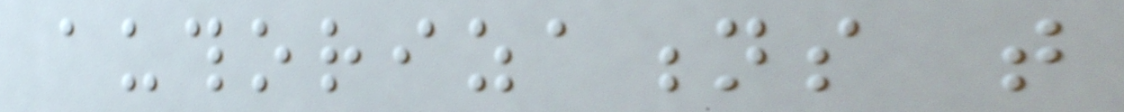authorizations that
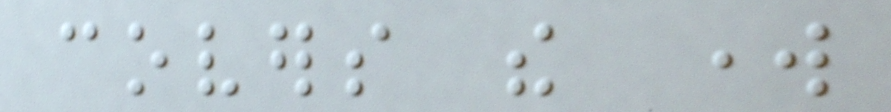covers the work
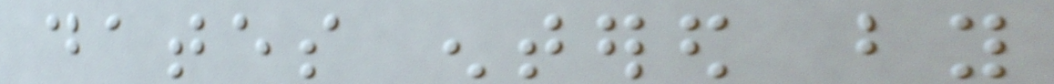dates entered by
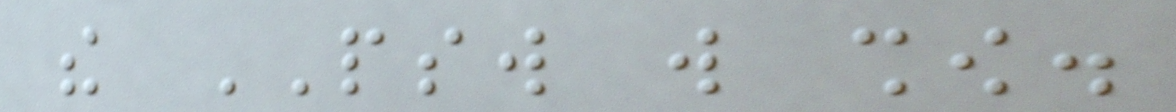the PSW will show.
